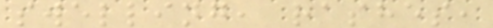swelling, rashes,
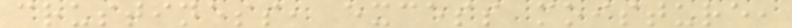crustiness, excess moisture,
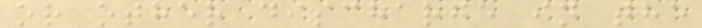or other discharge in the
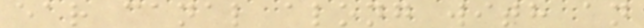ear canal along with an
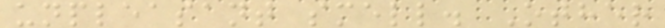unpleasant smell. Other
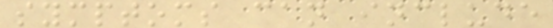symptoms can include
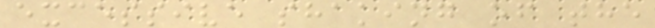excessive shaking of the
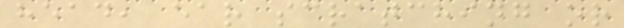head, ear scratching or
